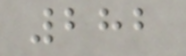282
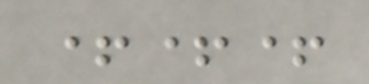+++
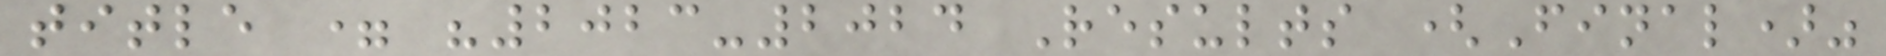title = "2023-2024 Results (Final)"
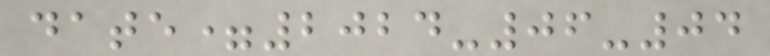date=2024-06-04
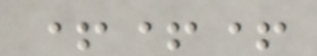+++
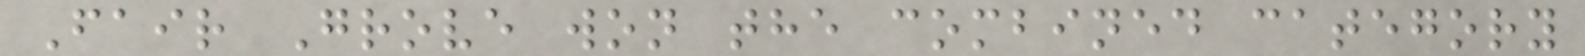Fair Grove won the combined category
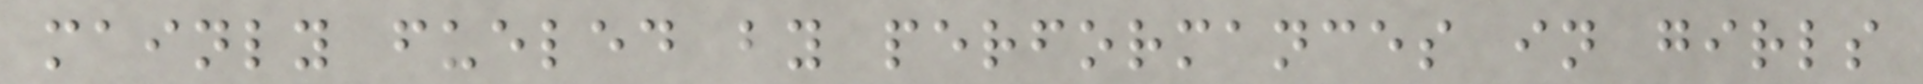mainly fueled by performances in girls
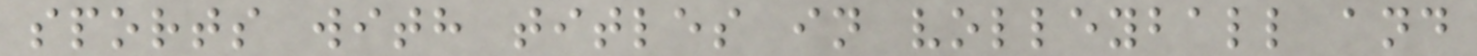sports with titles in volleyball and
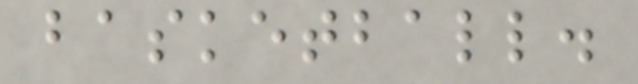basketball.
